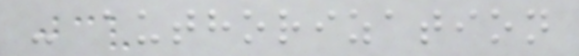- authorization
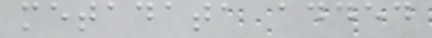metadata added
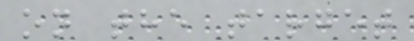on the target
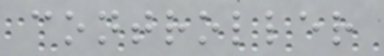controller
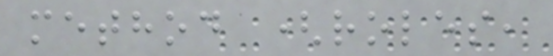method (roles,
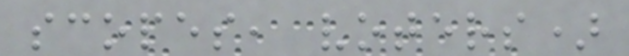scopes, voters)
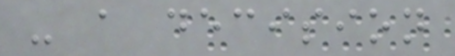- a decision
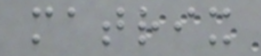matrix
